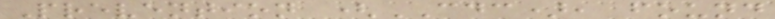Prevention (CDC), found
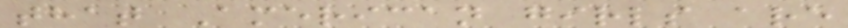that American girls are
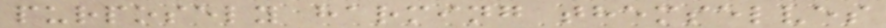purposely harming themselves
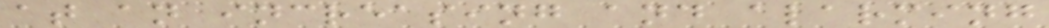at an increasing and alarming
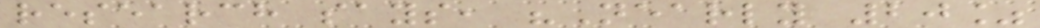research says, "Nearly 20%
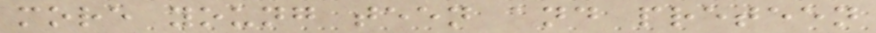more young teen and preteen
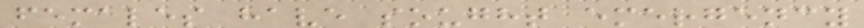females have sought emergency
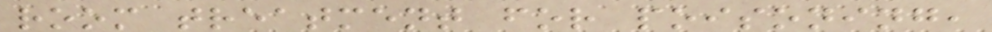room treatment for poisoning,
